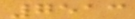7513
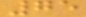75
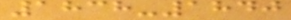1838-1840
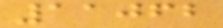11062
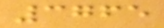3765
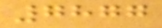7877
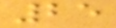25
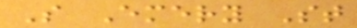S Emery St
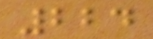224
